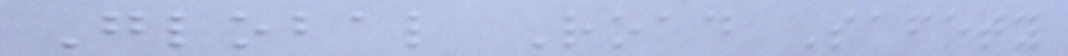Global Road Safety
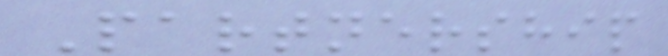Partnership
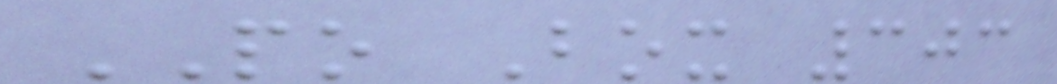PO Box 303
